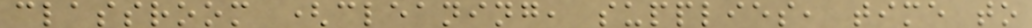classroom (cleaning, supplies, time to
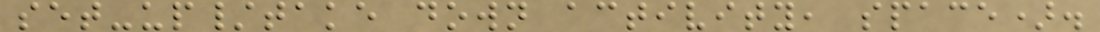set-up/take down activity, space).
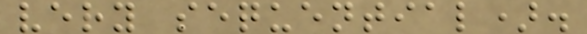very sequential).
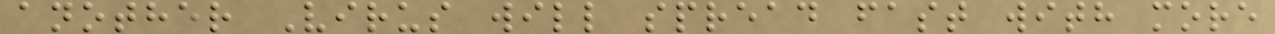another Virus will spread fast with more
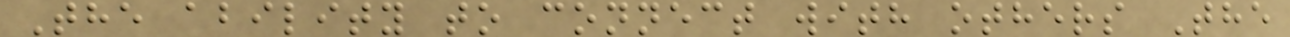The ability to connect with others The
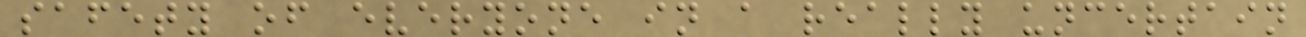safety of everyone in a really uncertain
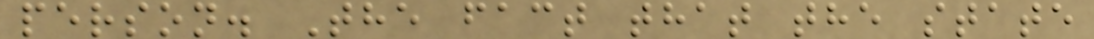person. The fact that the state
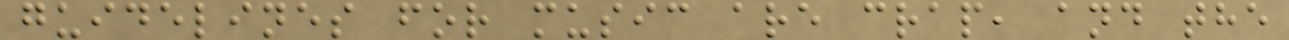guidelines for music are crap, and the
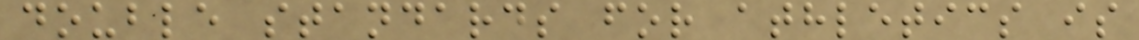double standards for athletics is
